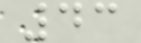43
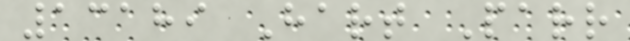13189 Hart Parr
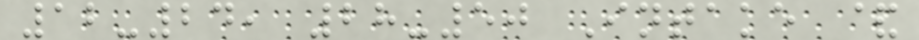12-24, 28-50 Intake &
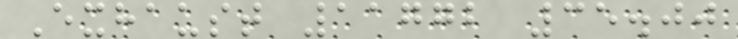Exhaust 11772 35.00
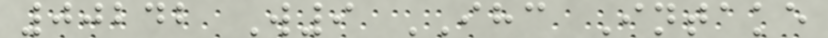00242 W9 IHC Intake
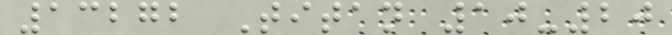13272 Titan 10-20
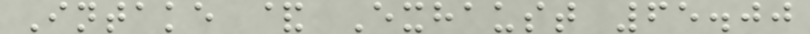Intake & Exhaust 65.00
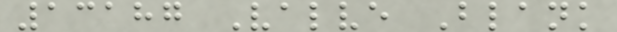13187 Valve Blank
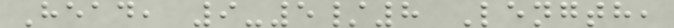Head, 9-5/8 Length,
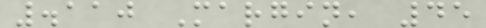.110 Margin, 45
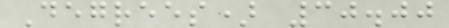Degrees) 30.00
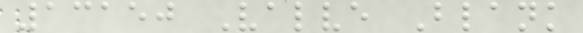13150 Valve Blank
